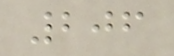206
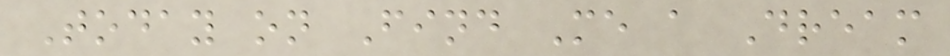Today on Find Me a Dream
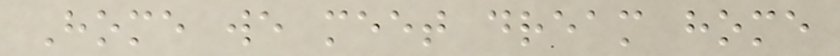Home we meet dream home
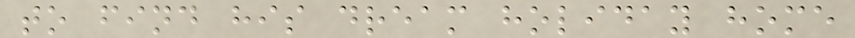to find his dream holiday home
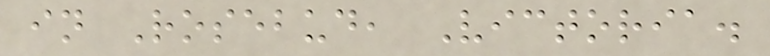in Rosebud, Victoria.
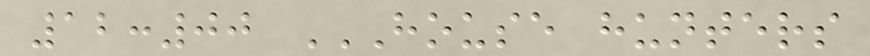12:00 HOUSE HUNTERS
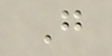G
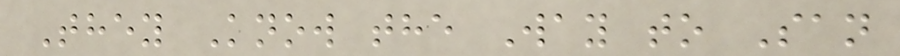They Know the Way to San
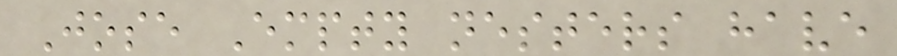Jose Empty nesters have
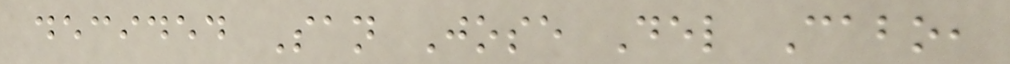decided San Jose Del Cabo,
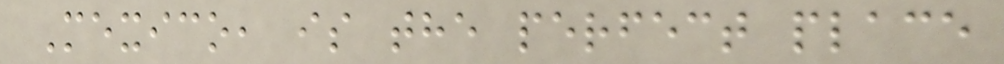Mexico, is the perfect place
